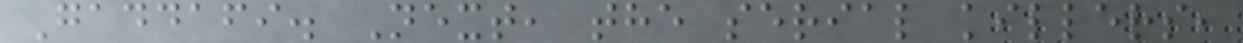Gaddafi. Next, the serial killers,
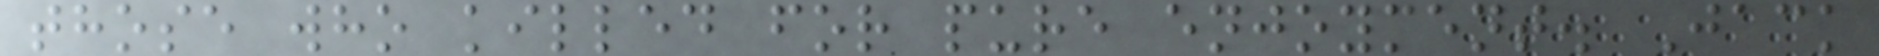those who killed for pure enjoyment. Jack
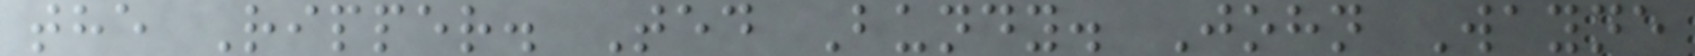the Ripper. Ted Bundy. John Wayne
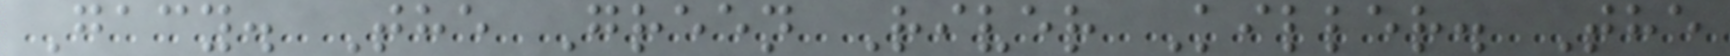Gacy. The Green River Killer. The
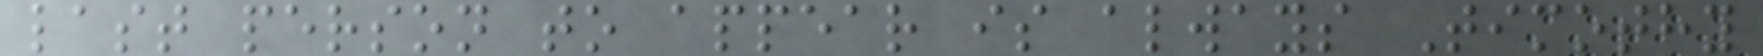last person to appear is always Timothy
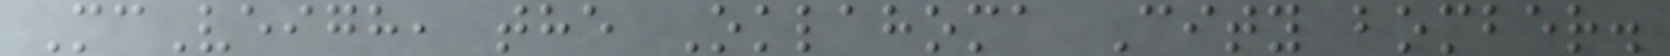McVeigh, the Oklahoma City bomber.
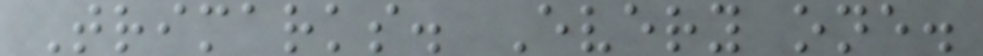Trimarks. Every one.
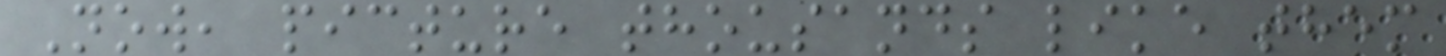Now, picture thousands like them
